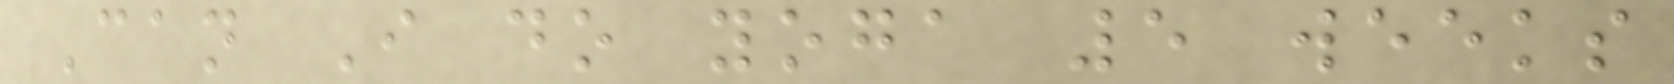Can I do yoga 5 weeks
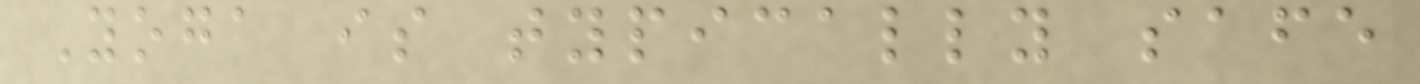Yoga is typically safe
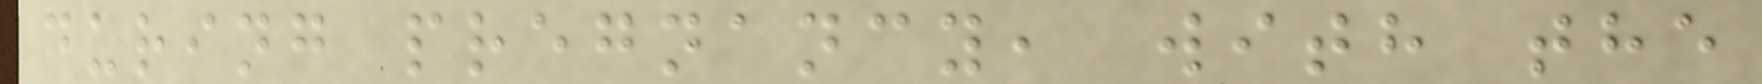during pregnancy, with the
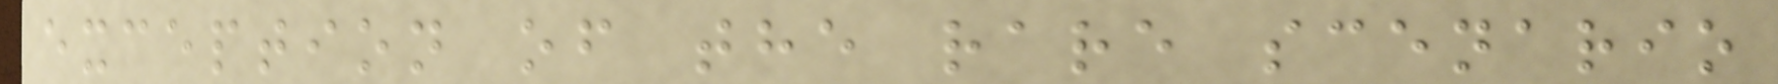exception of the rare scenario
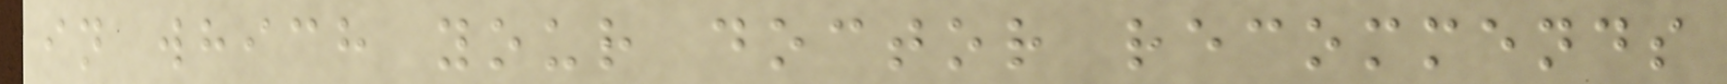in which your doctor recommends
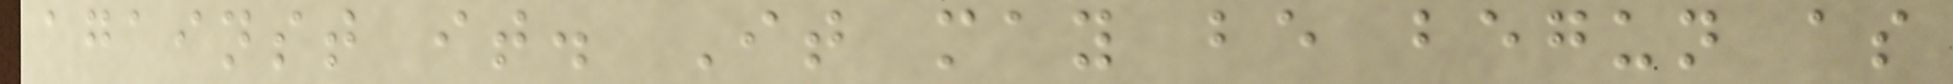against it. It may be begun as
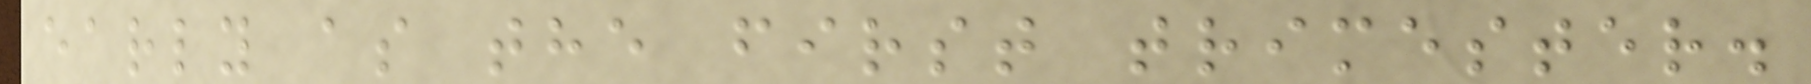early as the first trimester.
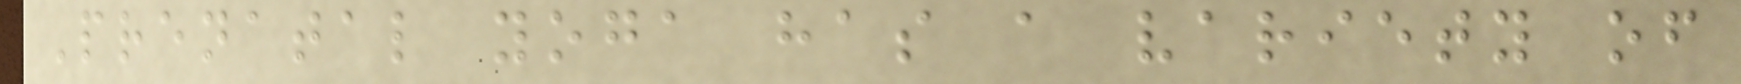Prenatal yoga has a variety of
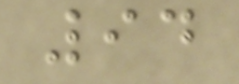94
